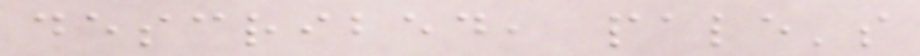described, pale's
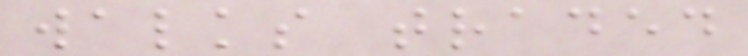walks traded
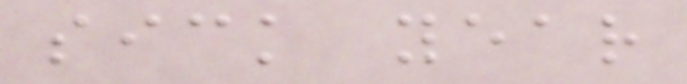sick year
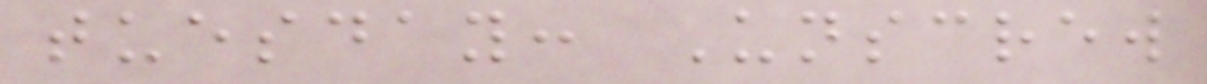tuesday: Unscrew
